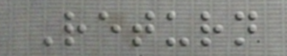Return
